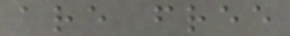are free
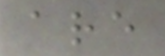are
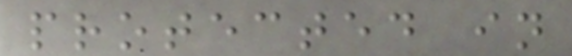protected in
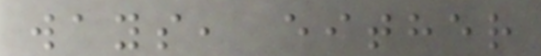ways, either
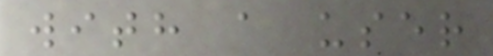with a user
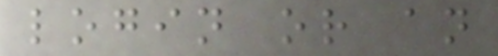login or an
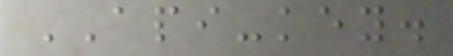API-key.
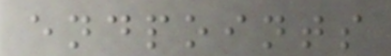endpoints
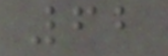62
